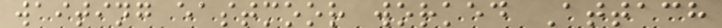waiting eastmoor worked Attach
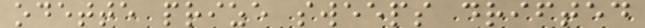odette prize sweeps drifted
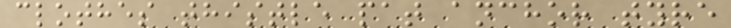clothes thistle pat anchor tyre
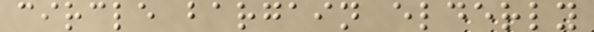circle bargain elderly
